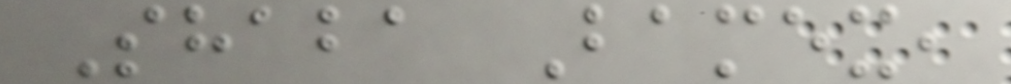Shaba Bamex,
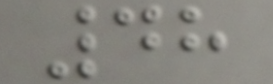48
